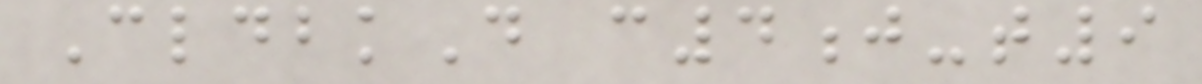CldbkD c4j-t9
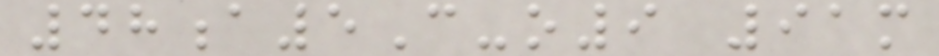48a5C-o9 91m
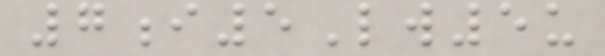7i5Lw5u
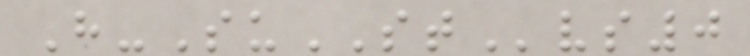H-SuSTvs0
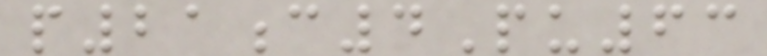p21c4Pu63
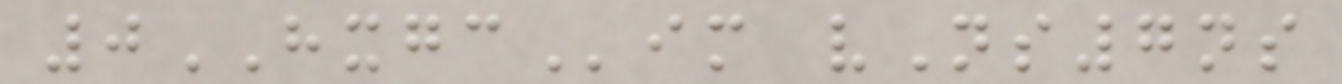0HXGCim vNs7ns
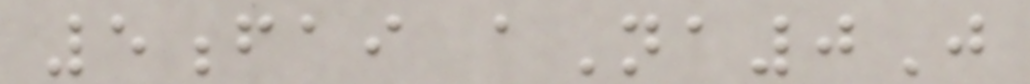5fai aNa0J
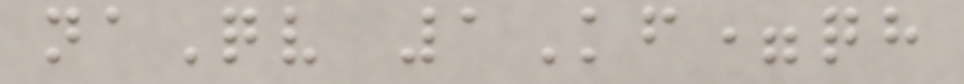naQv 1Kf=qh
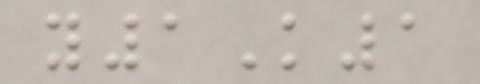y1K1
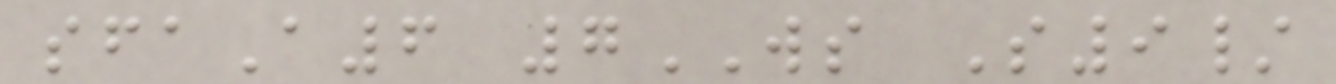sfaA6 7WS S9/
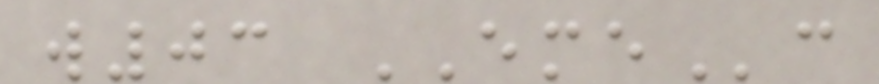w03 EMEc
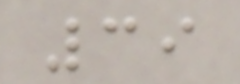39
